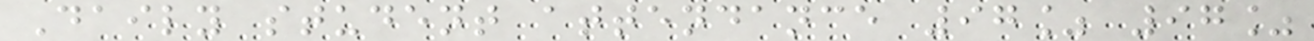Daily student attendance 97% 97%
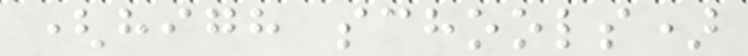(high schools)
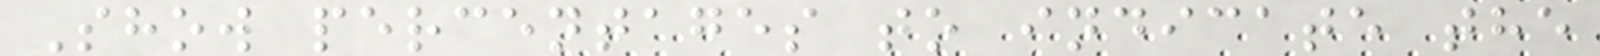Show percentages to indicate the
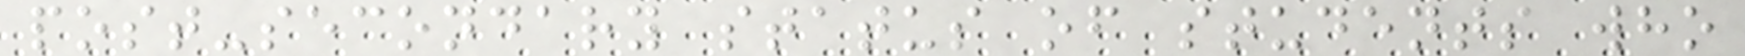post-secondary status of students who
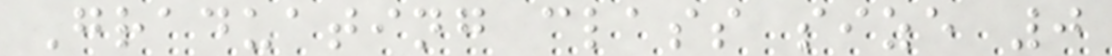Graduating class size 0
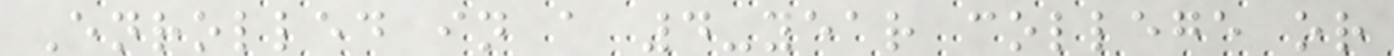Enrolled in a 4-year college or
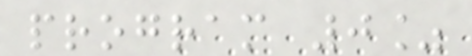program 0%
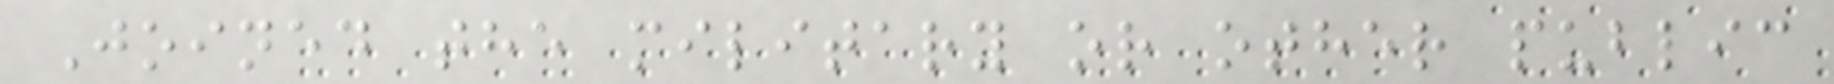Joined the military or other public
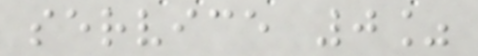service 0%
